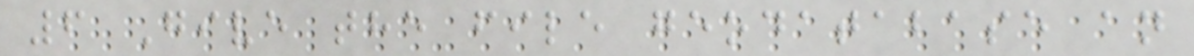6 Give the file geodatabase an
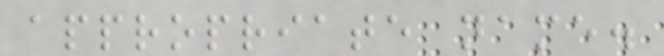appropriate name.
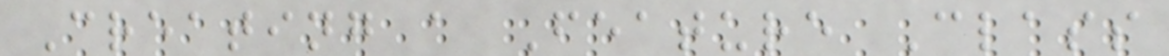Creating a Feature Class
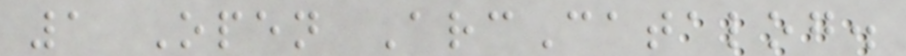1 Open ArcCatalog.
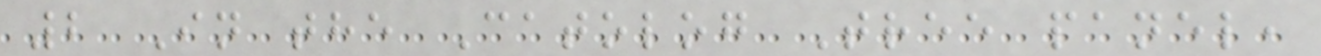2 In the Catolog Tree panel,
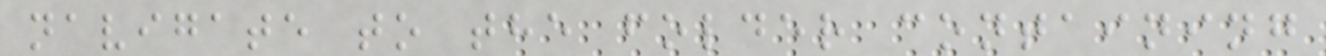navigate to the folder containing
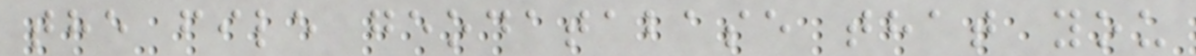the file geodatabase that you
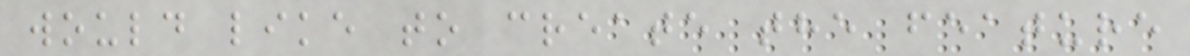would like to create the feature
